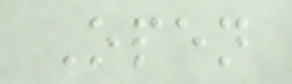Open
